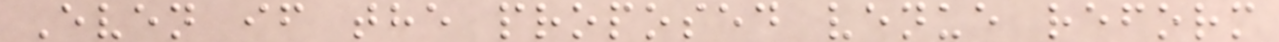Even if the proposed venue reform
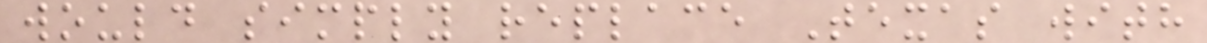would simply replace Texas with
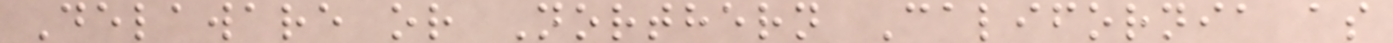Delaware or Northern California as
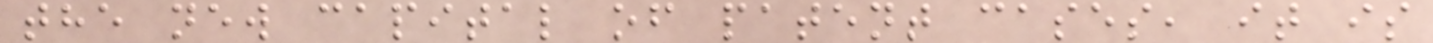the new capital of patent cases, it is
